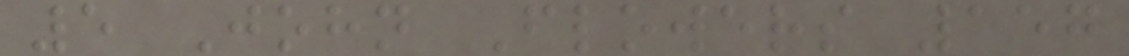5 John Flowers 157
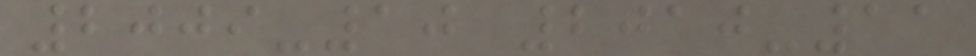2009-10 2010-11
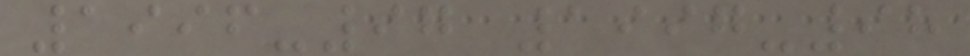1996-97 1997-98
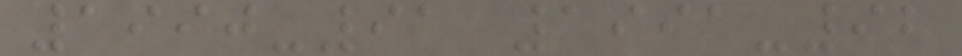1990-91 1991-92
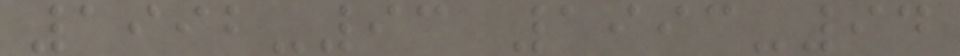1992-93 1993-94
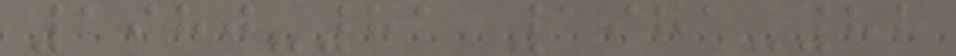1980-81 1981-82
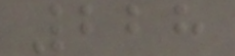228
